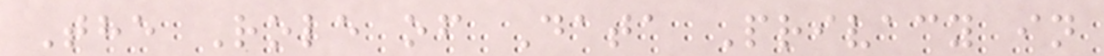The Role of Data Privacy in
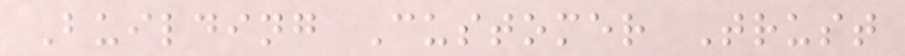Building Customer Trust
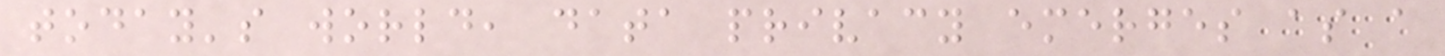today's world, data privacy emerges as a
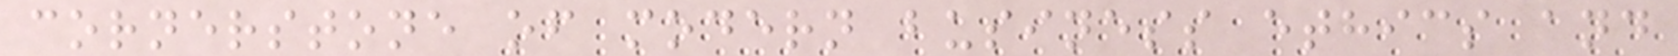cornerstone of modern business ethics and
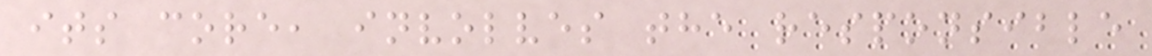its core, involves the responsible
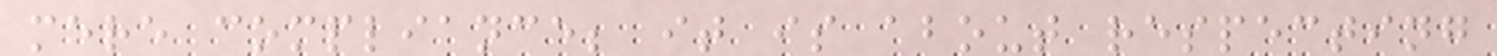mere compliance; it is about respecting
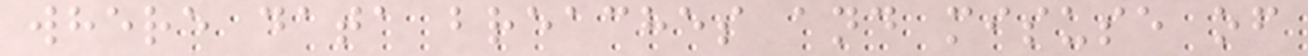where data breaches and misuse of
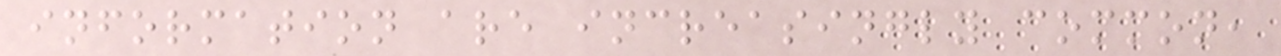information are increasingly common,
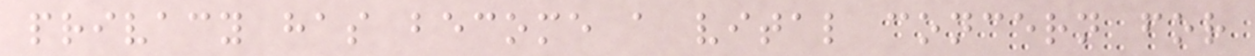privacy has become a vital concern for
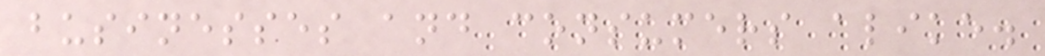businesses and consumers alike.
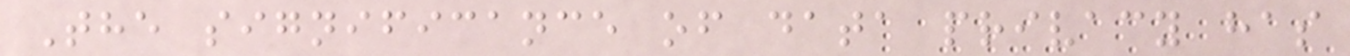The significance of data privacy has
